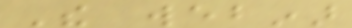The webinar
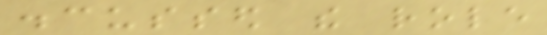discussed the role
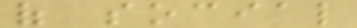of social
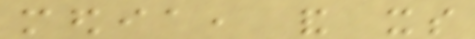media, and its
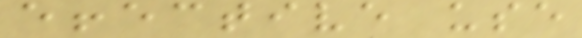effective use
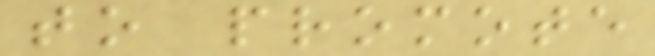to promote
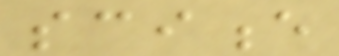science
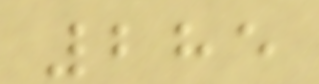285
